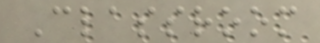Classroom
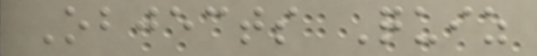Objects Quiz
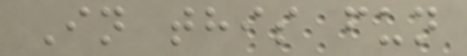In this fun
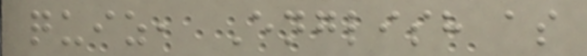quiz, English as
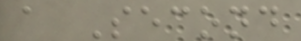a Second
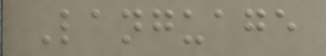Language
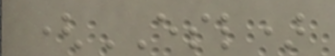(ESL)
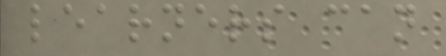learners can
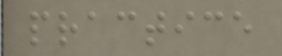practice
